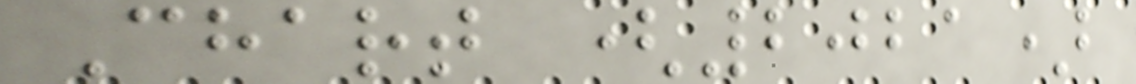Chart (2021)
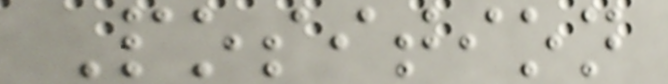Position
